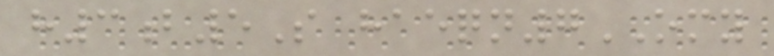h3b5S haeqn7OMY
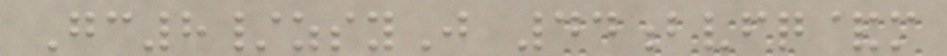Gc8/zsyJ 44bvfq&m
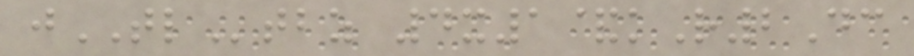jTLtbz 4x1&kR2Dc
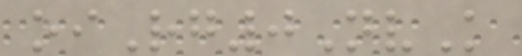oiRg0NvK
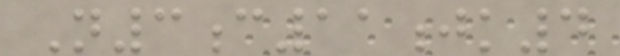N3c11jk4
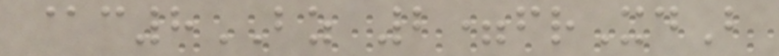@c8BZ 2=frXdB
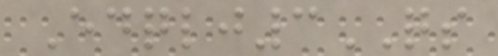Edqlj3QS
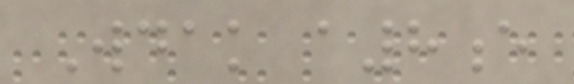Wdak a8e
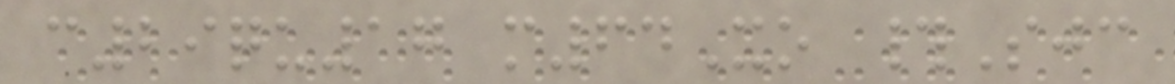c29qu17 m64Xo #Sjc
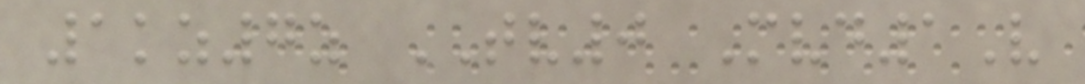1kz7z TV0 Mvd1V
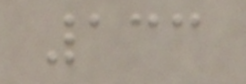133
